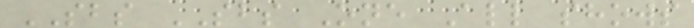SBS SBS One All shows
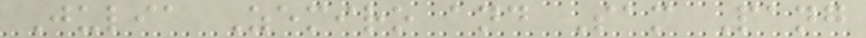Julia Zemiro and Sam Pang
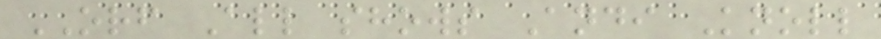ORF All shows Andi Knoll
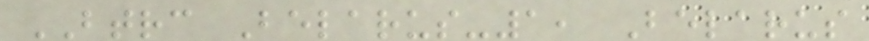BTRC Belarus-1, Belarus
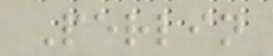Perlin
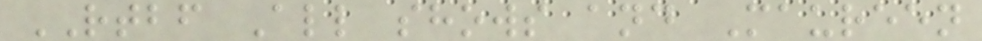RTBF All shows and Maureen
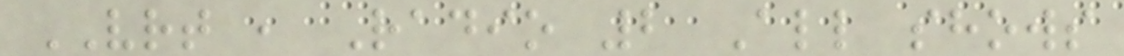VRT , Radio 2 All shows
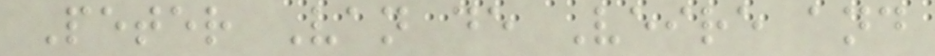Peter Van de Veire and
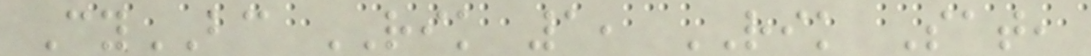CyBC RIK 1, RIK Sat,
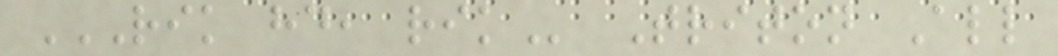RIK HD, RIK Triton All
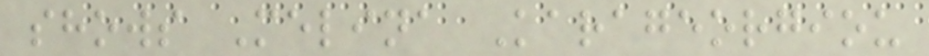shows Melina Karageorgiou
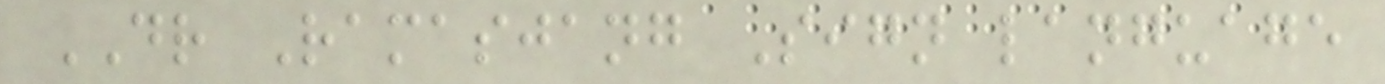DR Ramasjang Sign language
